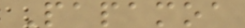Papamoa
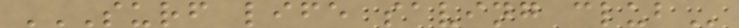SURF LIFE SAVING CLUB
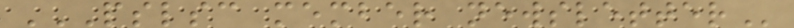PSLSC MEMBER NEWSLETTER
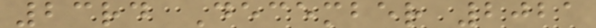23rd December 2021
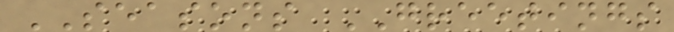SEASONS GREETINGS
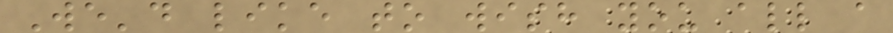We'd like to wish you all a
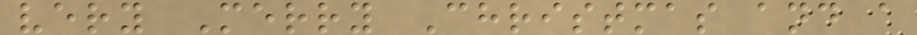very Merry Christmas and a
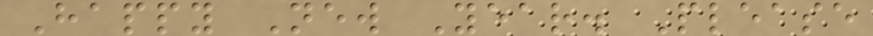Happy New Year. Please
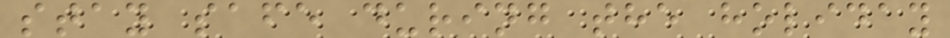stay safe during the holiday
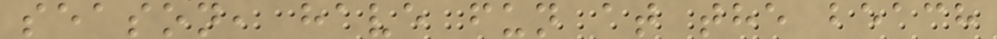season, have fun at the beach
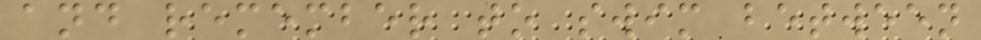and remember to swim between
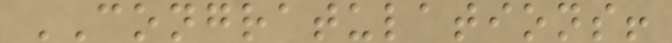CONGRATULATIONS!
